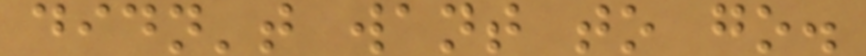didn't want to go.
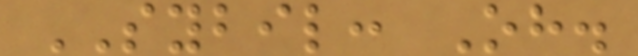SYBIL: Oh.
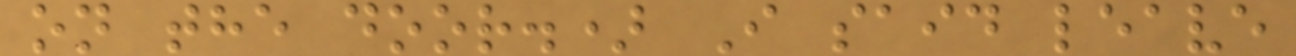on the door.) I said leave
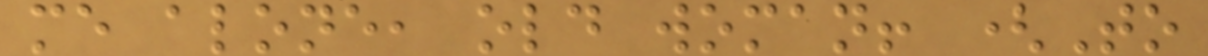me alone, old woman! (To
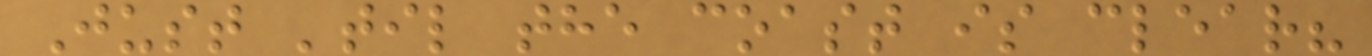Just 'til the coast is clear?
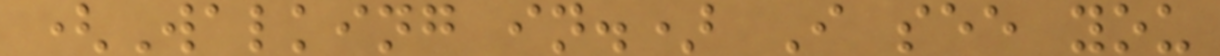(Walking in.) I see you
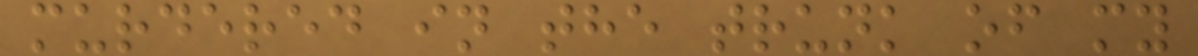murdered in the trunk of my
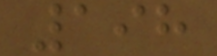198
